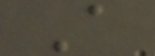A
